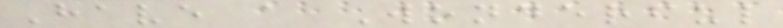Have a Wonderful
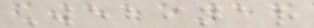Webinar
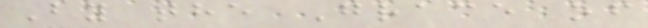By the Grace of
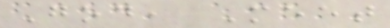God, Meet
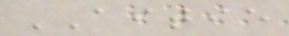AITIE
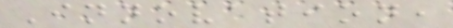Innovation,
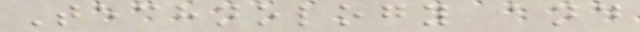Technology and
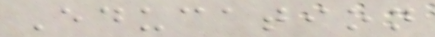Education
